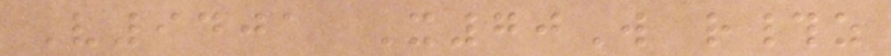V9401 X70W r#z
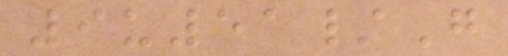9u51/G
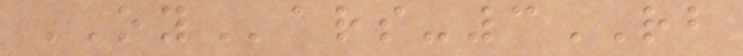OYars-3RB
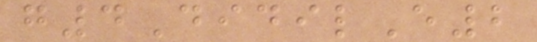g4DidilE2
